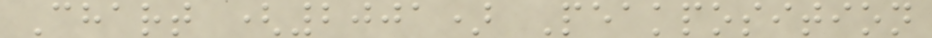Chart (2001) Peakposition
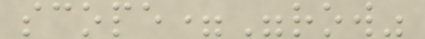scope="row"
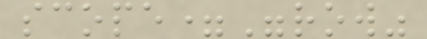scope="row"
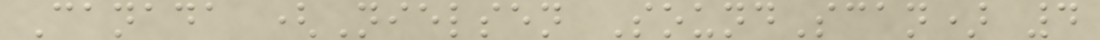Canada (Nielsen SoundScan) 4
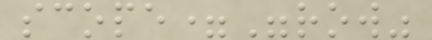scope="row"
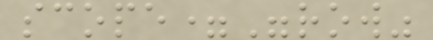scope="row"
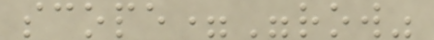scope="row"
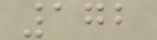172
